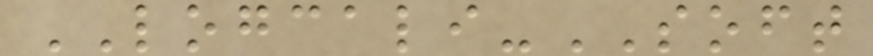LOGCALI-SOFT
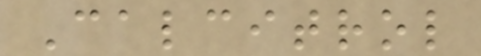Calcitrol
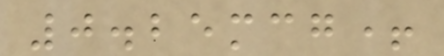0.25mcg+
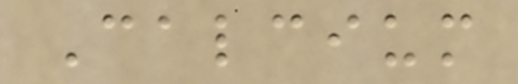Calcium
